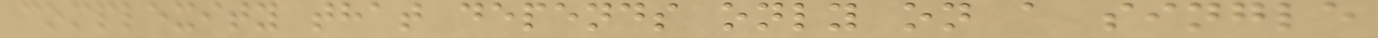complexity that depends only on a single
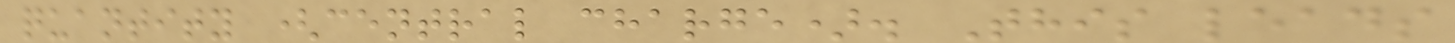quantity (central charge). This leads
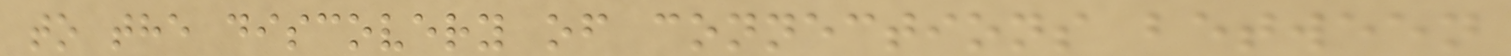to the discovery of connections between
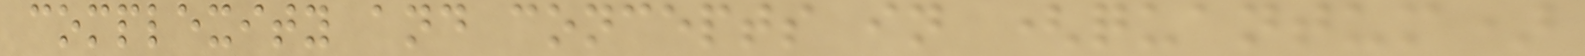complexity and concepts in (quantum)
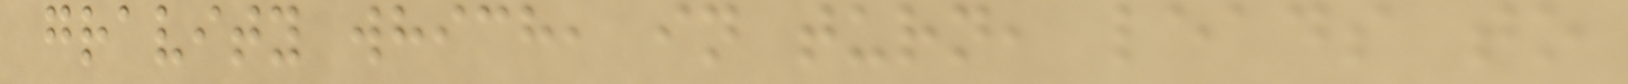gravity which, in turn, leads to
